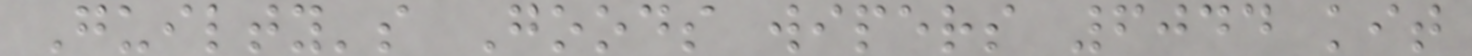Guilty's Goods wipers 6044 kit
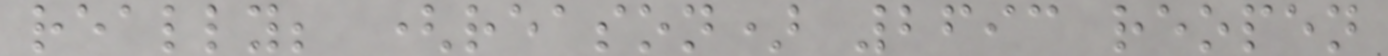really; (reason) 2693 reopen
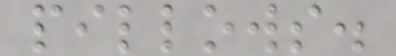pillows.
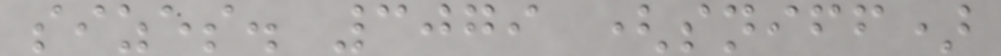sizes. 3079 (sniff)
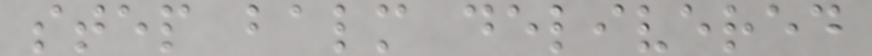step balm delivered
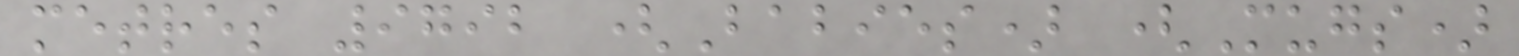metres 9792 (Babies) (Mugs)
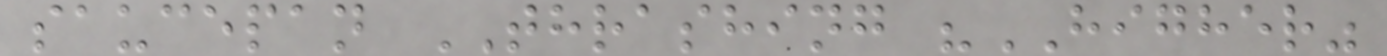saucepan THRASHING "HIGHER"
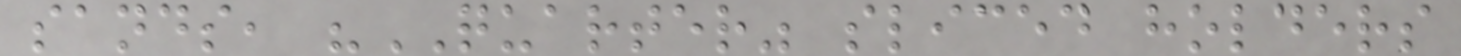sands, "QUARTER" sliced holders
